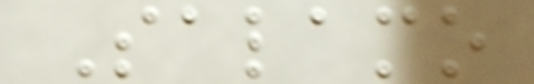Salamo
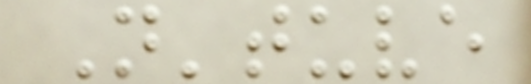N'tuve
